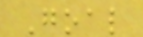Goal
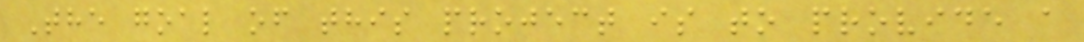The goal of this project is to provide a
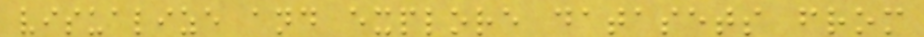visualize and explore datasets from
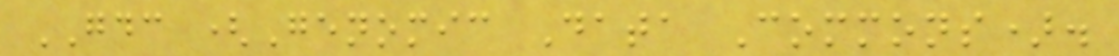GDC (Genomic Data Commons).
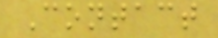Contact
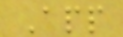App
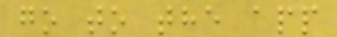go to the app
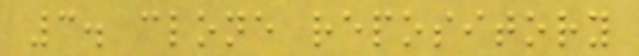3. clone repository
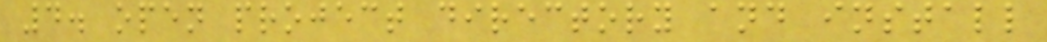4. open project directory and install
